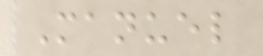Manuel
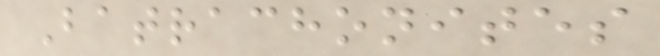Batrachonites
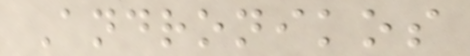Andronikos
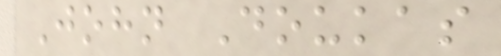John Doukas
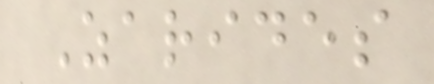Zarides
